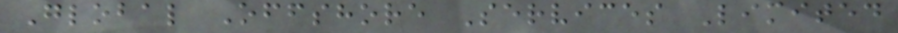Global Offshore Services Limited
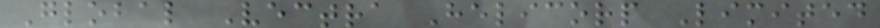Global Vectra Helicorp Limited
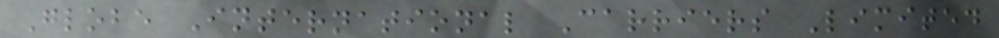Globe International Carriers Limited
